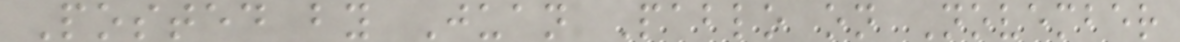Posted by Juan Pablo on November
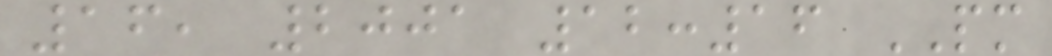16, 2001 12:16 PM
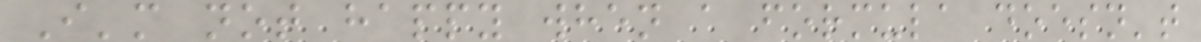I'm not happy when a formula doesn't
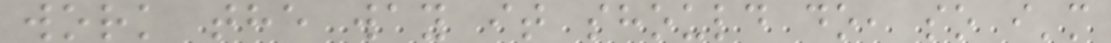work the way it should do, so i'm
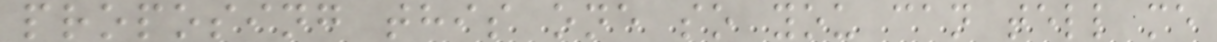proposing this one so you can tell me
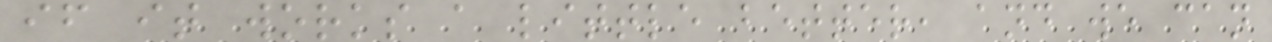if it works a little better, and we can
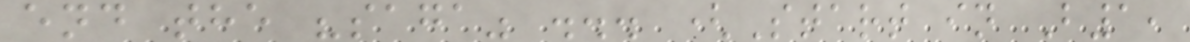end the "saga" ... (Start in B1,
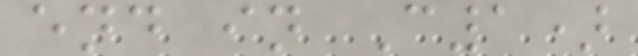end in C1)
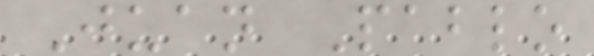Juan Pablo
